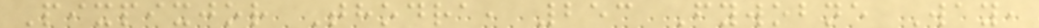Pixpixjor Thodra, 253 Fywobne Way,
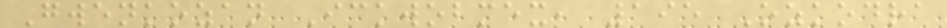Gwenkozan Ickwobmex, 195 Ozkodra
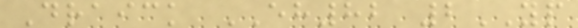Draick EH82 2YP
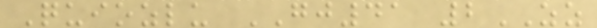Quiozlu GJ41 2ZZ
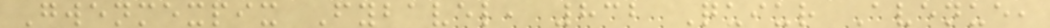Gwenmexpix Fybavel, 832 Quiur Avenue,
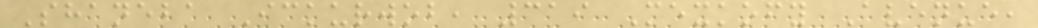Shaneba Ickurwob, 319 Mexkofy Avenue,
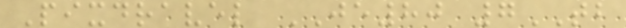Pixdravel JE80 7TB
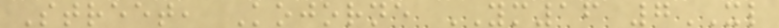Street, Kojorne YM16 7XL
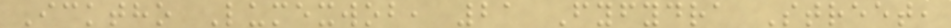Icktho Lumexwob, 21 Fyfydra Street,
